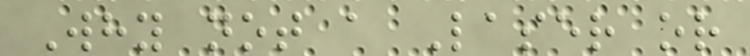Why not a Laser or
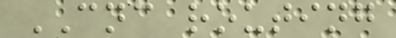CNC routing
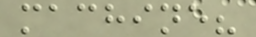machine?
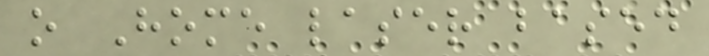o Home laser based
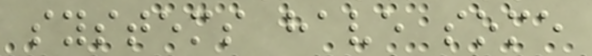systems have some
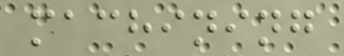machining
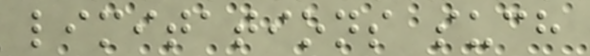limitations such
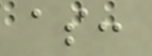as:
